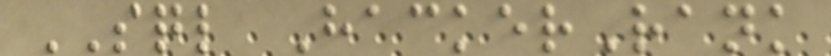SQL HackerRank
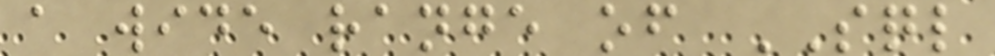a wide range of SQL
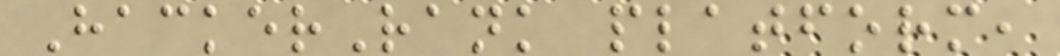HackerRank platform,
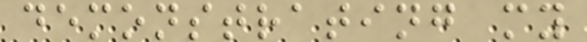demonstrating my
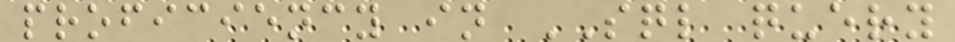proficiency in SQL query
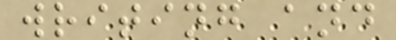writing and
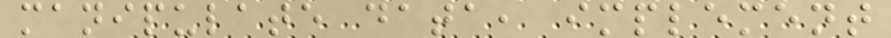manipulate data, implement
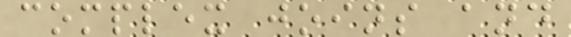complex joins and
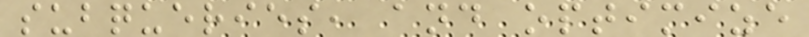subqueries, and optimize
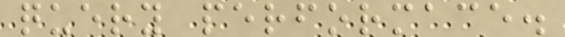query performace.
